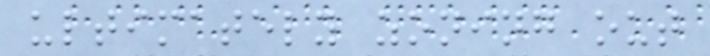ultimately zoning out
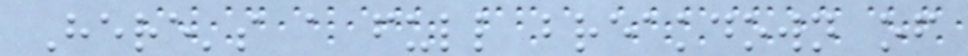Here's a full breakdown of
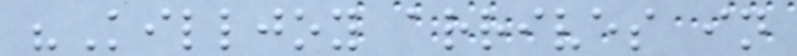"Killjoy arrives in
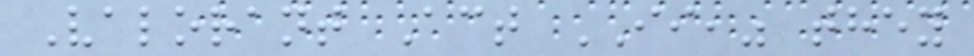Valorant Act II," they
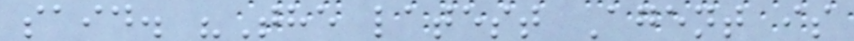said. "The latest Agent is
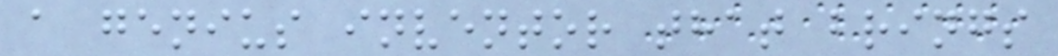a genius inventor that brings
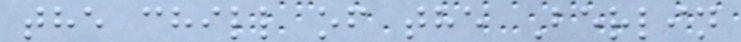the chill of the Berlin
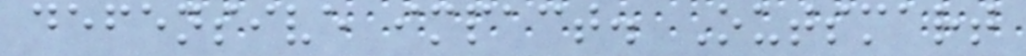defensive impact. Outsmart
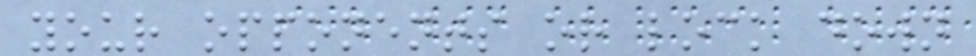your opponents or lock down
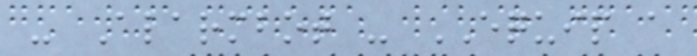- Alarmbot - EQUIP a
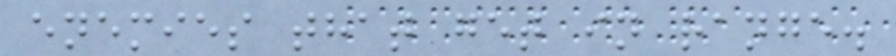enemies that get in range.
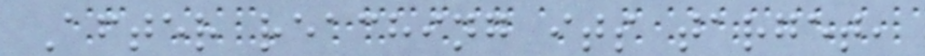After reaching its target,
